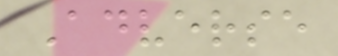Adverse
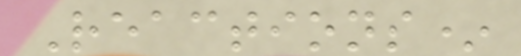Reactions*
